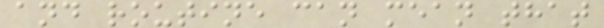and routine can mean that
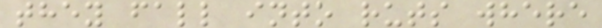they fall into ruts where
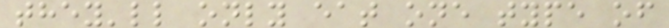they'll only eat one type of
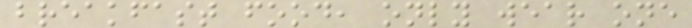breakfast food, only wear one
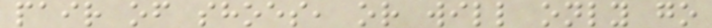pair of shoes, or will only go
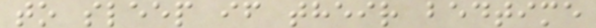to sleep if their bedtime
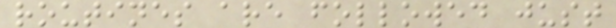routines are followed just
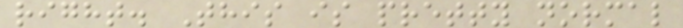right. This is pretty normal
